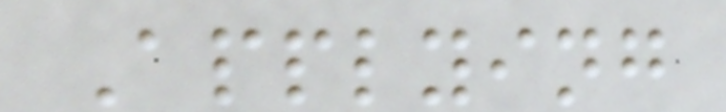Applying
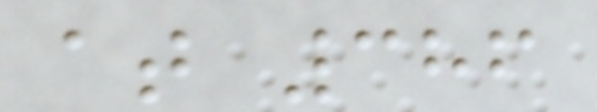at 386
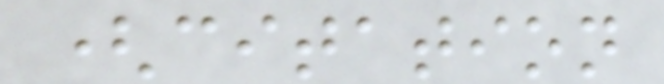(citation
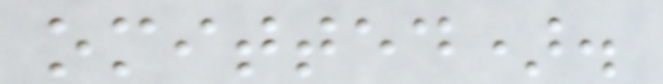omitted).
